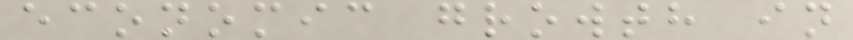economic growth in
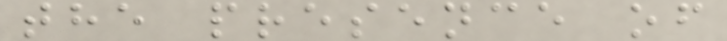the presence of
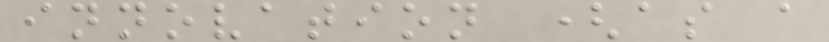innovation (as a
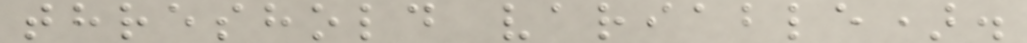threshold variable).
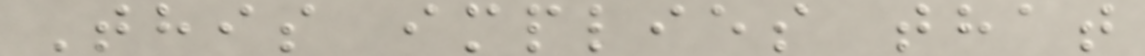This implies that
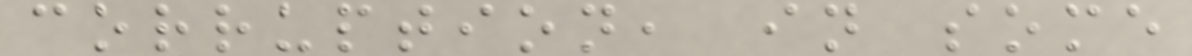corruption, in some
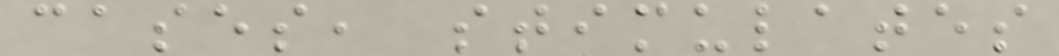cases, stimulates
